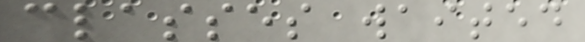classes waited
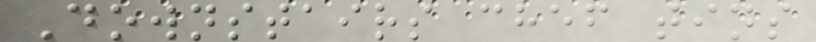Downstairs chef tins
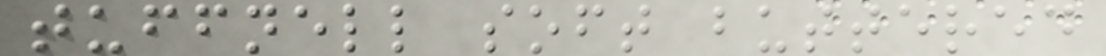tuffnell soft buttered
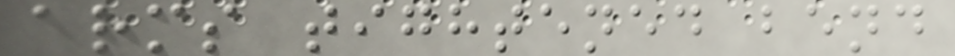arms tightened bend
